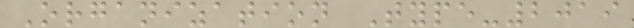Organization Type-2019
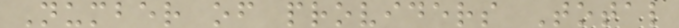Number of providers Total
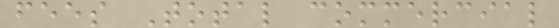fees Total commercial
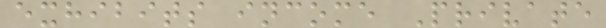exhibits income Private
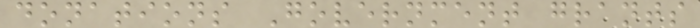donations Government grants
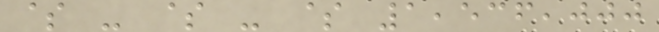$ - $ - $ 1,536,000
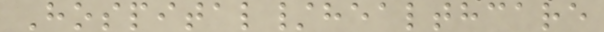Hospital/healthcare
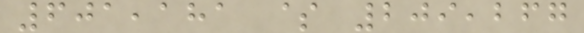601,181 $ 209,267
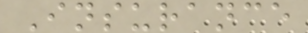Insurance
